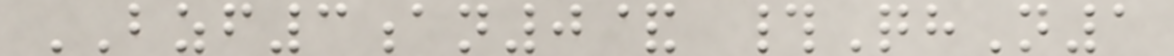BZF3an0& #QhN1
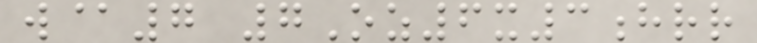w@7 7Oz6x3hrr
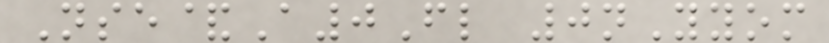Nse&A0Fl 0nYyom
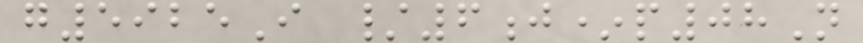g5925I /6j*p08N
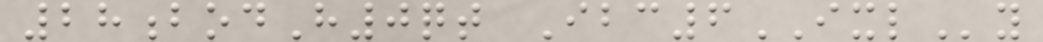28bodH0qt Ibc6IXLy
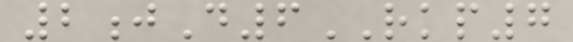2jD6RKP7
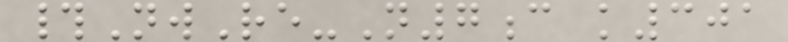#NwRe-N7c k301
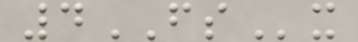4FSx
